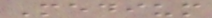Medium
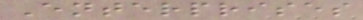Enterprises
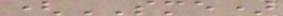(SME)
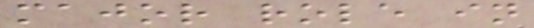major role in
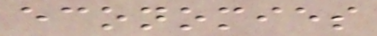economies
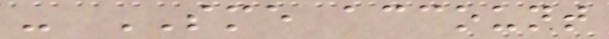- SME account
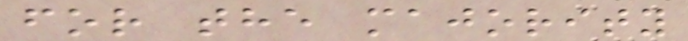for the majority
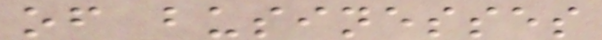of businesses
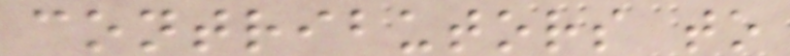contributors to
